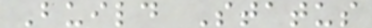Build Status
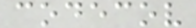codecov
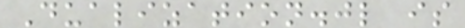Dualization.jl is
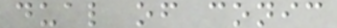dual of conic
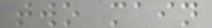two main
